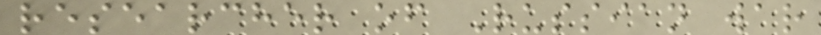researcher of Russian war
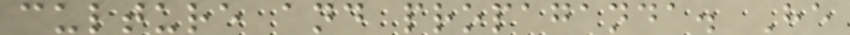culture and propaganda. He
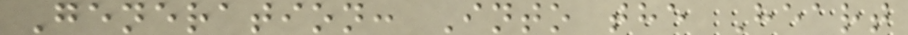Generation: Into the Heart
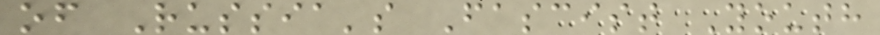of Russia's Fascist Youth
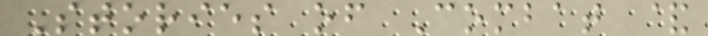Stories of Combat &
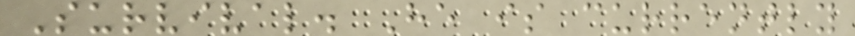Survival. He is currently
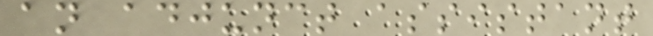an adjunct assistant
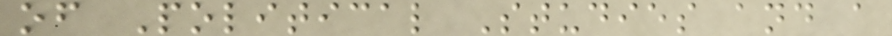of Political Studies and a
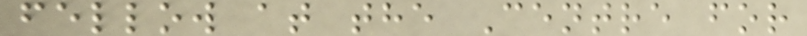fellow at the Centre for
